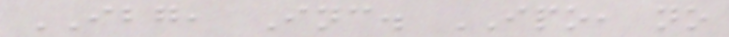IBG, Inc. IPO, no
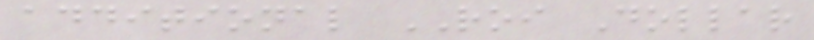additional ROI Dollar
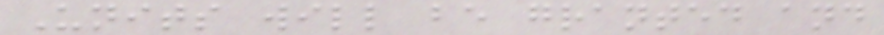Units will be granted and
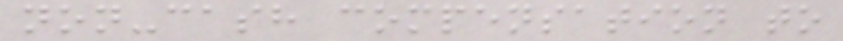non-cash compensation to
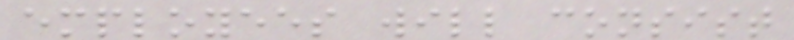employees will consist
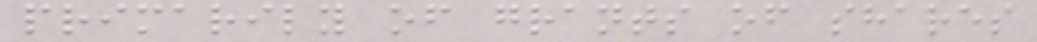primarily of grants of shares
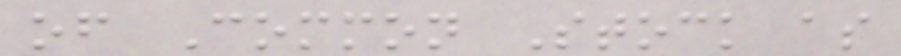of Common Stock as
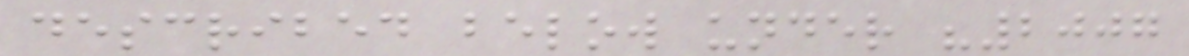described below under "2007
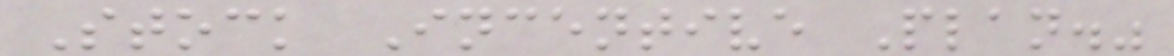Stock Incentive Plan."
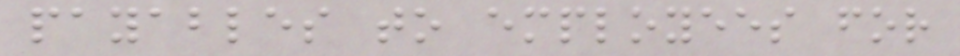payables to employees for
